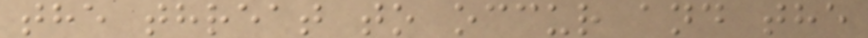the threat to occur and the
